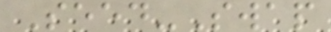Seed-Swap
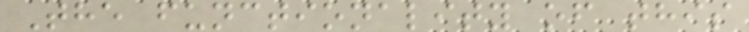The functionality of this
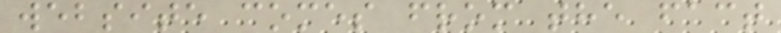website comes from the fact
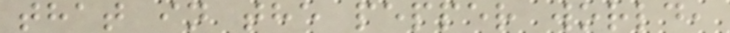that in the pepper world,
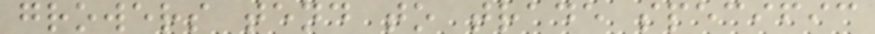growers tend to trade specific
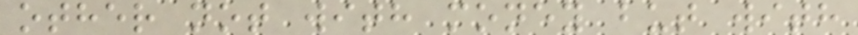other not with money but with
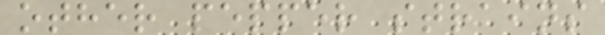other pepper strains
